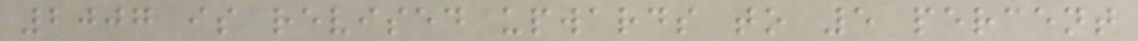2007 is revised upwards to 5 percent
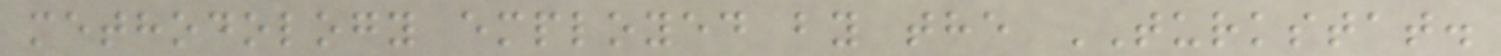methodology employed by the TURKSTAT.
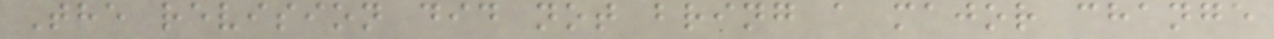The revision did not bring a major change
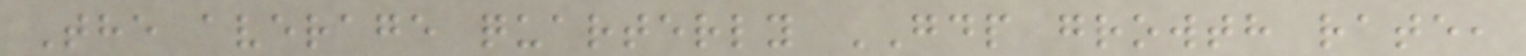The average quarterly GDP growth rate,
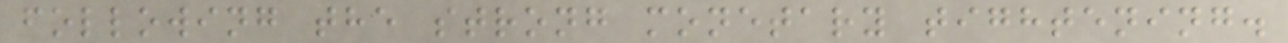following the strong monetary tightening.
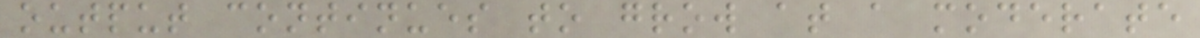output continues to grow at a moderate
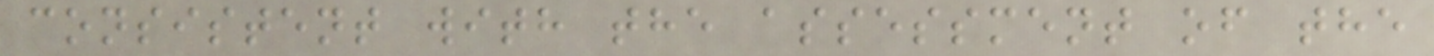consistent with the assessment of the
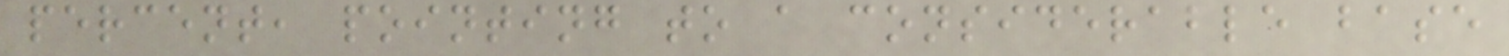percent, pointing to a considerable base
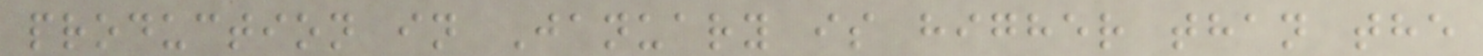production in January is higher than the
